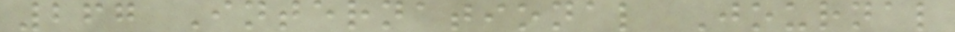267 International Journal
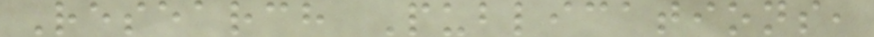Research Publications,
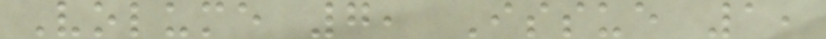Volume 7, Issue 1,
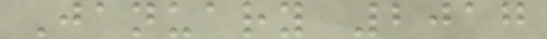January 2017
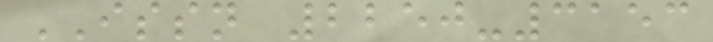ISSN 2250-3153
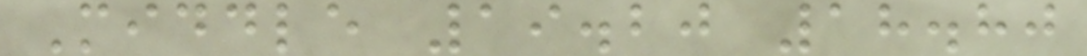Middle 19.20 18.80
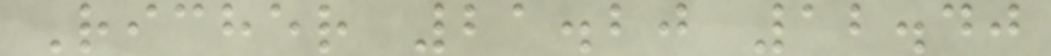Richer 21.20 12.40
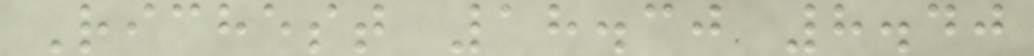Richest 18.30 8.40
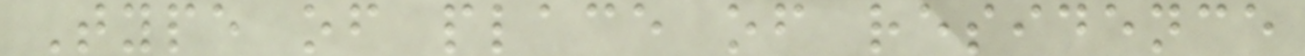Type of place of residence
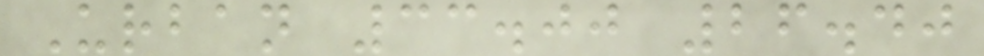Urban 33.00 26.40
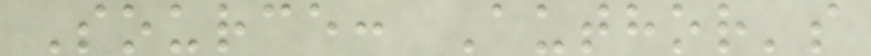Source: Author's
